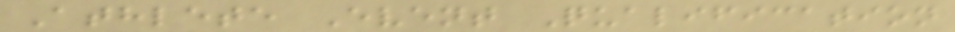Athlete Event Qualification
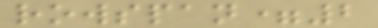rowspan=2
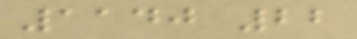1140 22
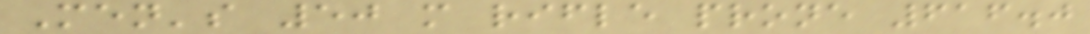Men's 50 m rifle prone 616.0
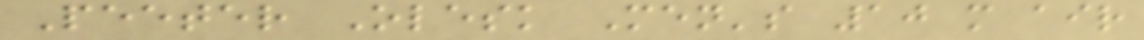Peeter Olesk Men's 10 m air
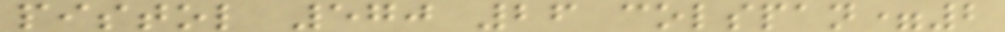pistol 570 26 colspan=2
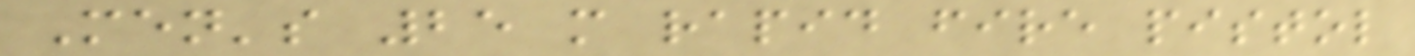Men's 25 m rapid fire pistol
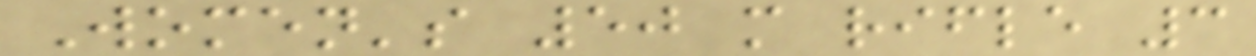Women's 50 m rifle 3
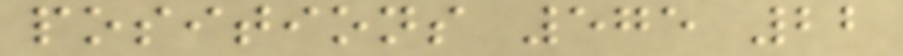positions 575 22
